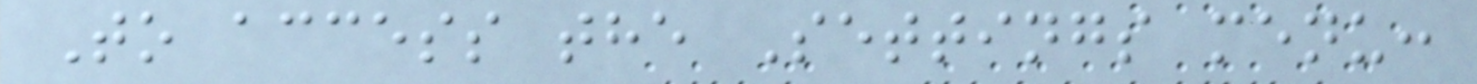To access the Settings menu:
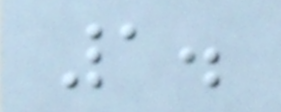1.
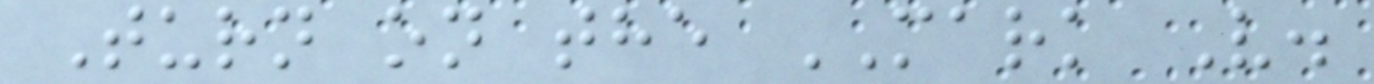Turn on the MARK V.
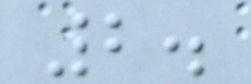2.
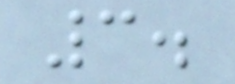3.
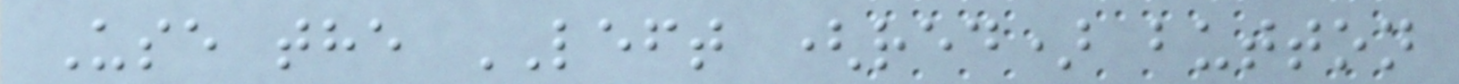Use the LEFT (red) button
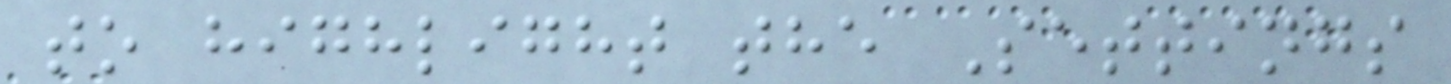to highlight the Settings
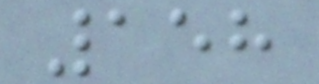158
